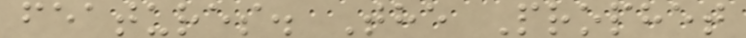features. The Prophet
